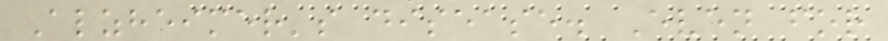Alzheimer's disease. Even for
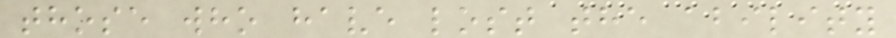those who have lost the ability
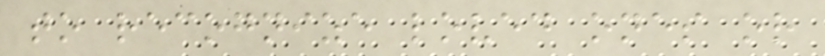to recognize loved ones or
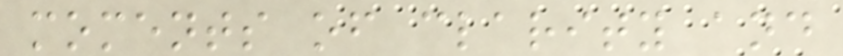moments of clarity and
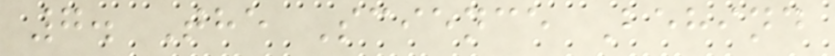7. The Science Behind
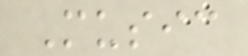Music
